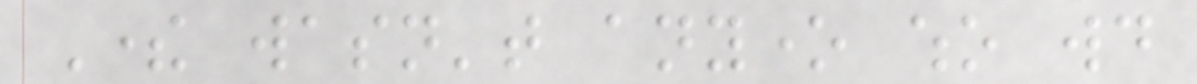There wasn't anyone who would
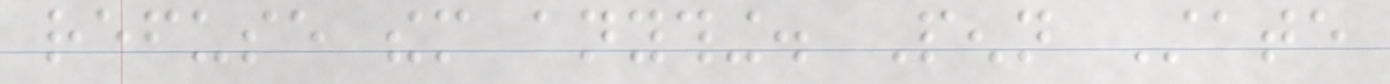refuse them anything. Penn State
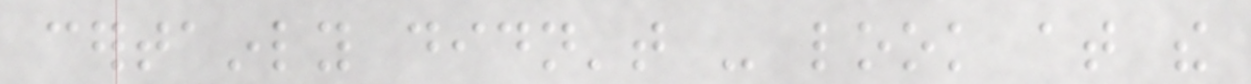certainly didn't - look at the
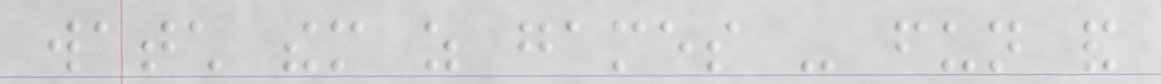watch them as games - fun and
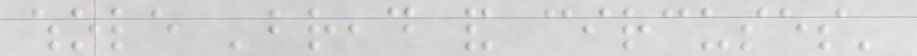whole 'bread and circuses'
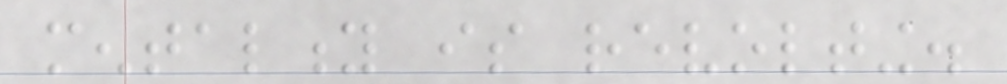mentality is revolting.
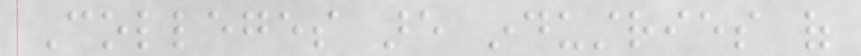Colleges are industries of
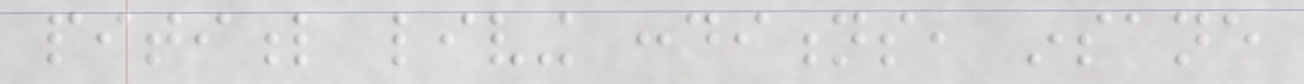pitiful living conditions, insane
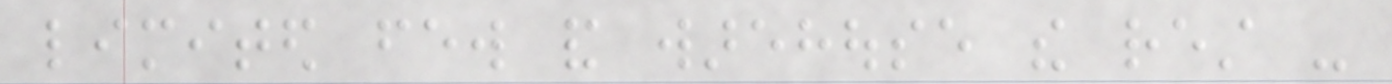limited few and warehouse the rest -
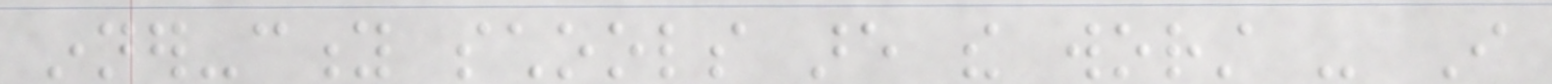inner-city schools are the worst - I
